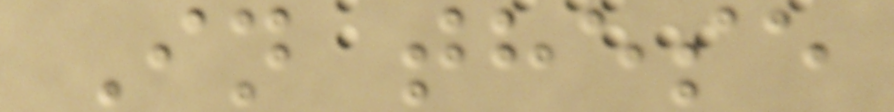In these
